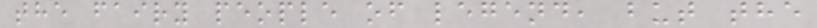the fairy people of legend, but the
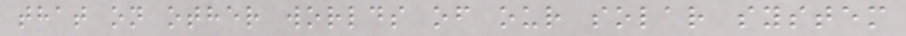that on other worlds of our solar system
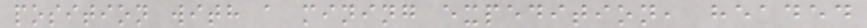position with a mining expedition, headed
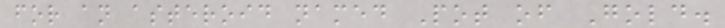for an asteroid named Pot of Gold.
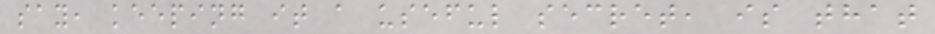say, keeping it a useful secret, is that
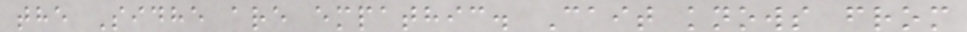the Sidhe are empathic. Cait knows from
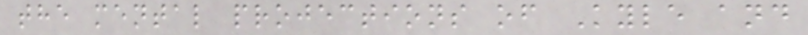the mental projections of Kyle and
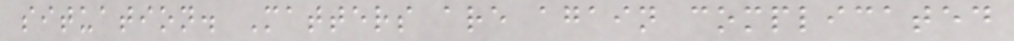situation. Matters are again complicated
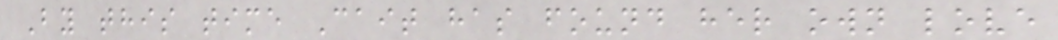By this time Cait has found her own love
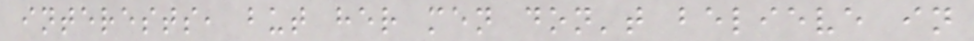interests, but her men don't believe in
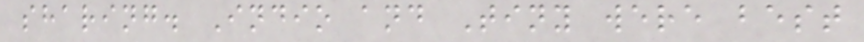sharing. Indio and Tiny were best
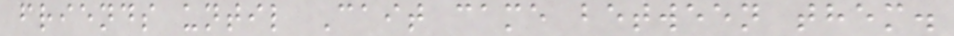friends until Cait came between them.
